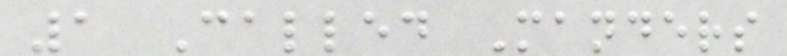1 Called Manders
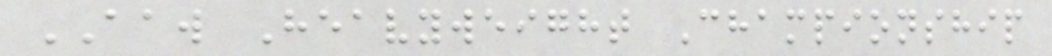AAW Heavyweight Championship
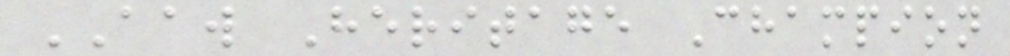AAW Heritage Champion
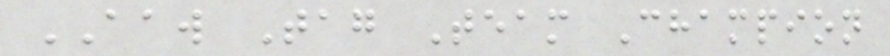AAW Tag Team Champion
